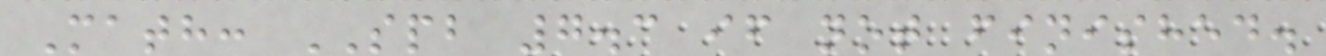Math: SPB 7.3 if not finished.
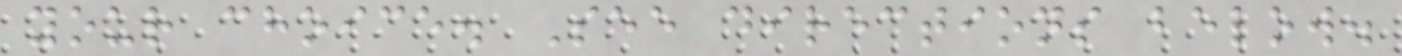your choice. See directions below.
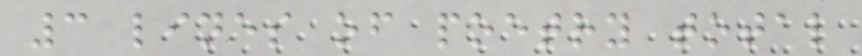3 lines of poetry total
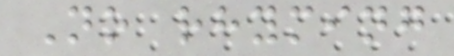No rhyming
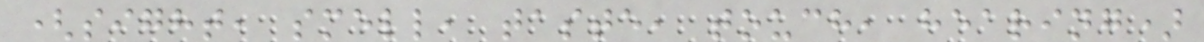(sight, smell, taste, touch, hearing)
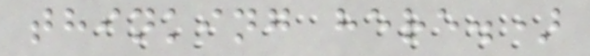thinking here.)
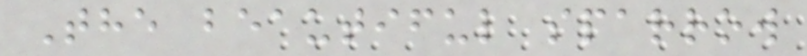The beautiful sparrow
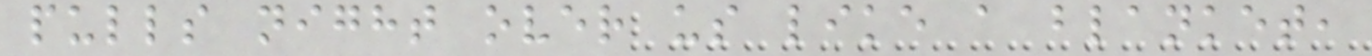pulls night over us like a blanket,
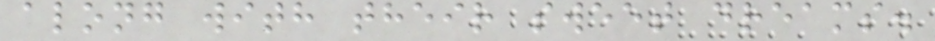along with their sweet dreams.
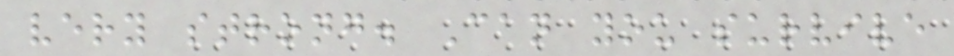very strong. Can you survive
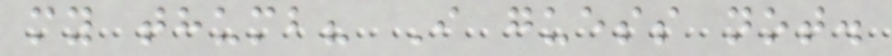my thumb? I guess not.
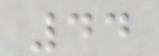44
